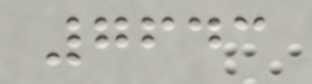7643
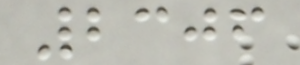2306
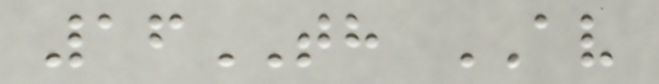16TH AV
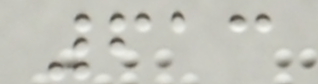613
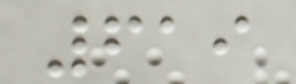619
